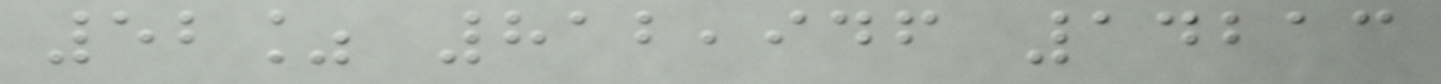52% 812,946 14213
